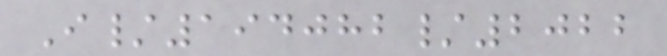I/194082/2022
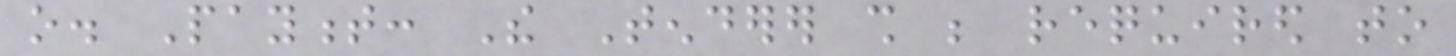o. Payment: The Tenderer shall be required to
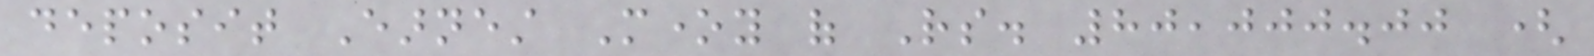deposit Earnest Money of Rs. 80,000.00 (
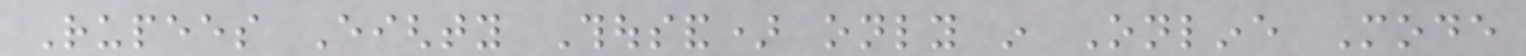Rupees Eighty Thousand) only in Online Mode
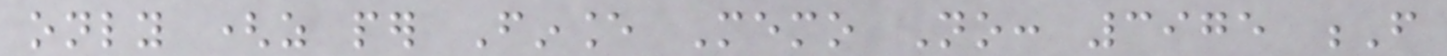only (as per Finance Memo No: 3975 F
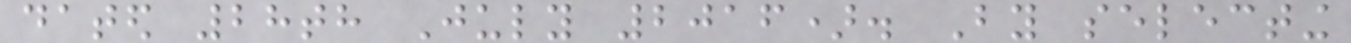dated 28th July 2016). By selecting
